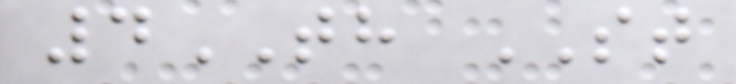4TH ST
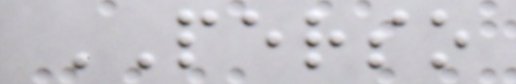PERSO
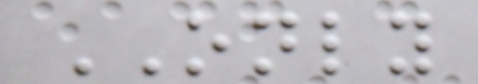ONLY
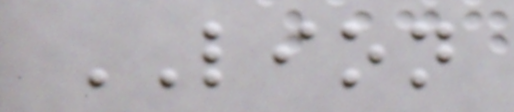LION
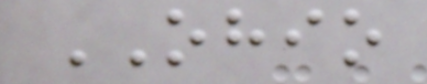OHIO
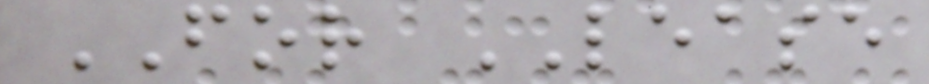FOR LEASE
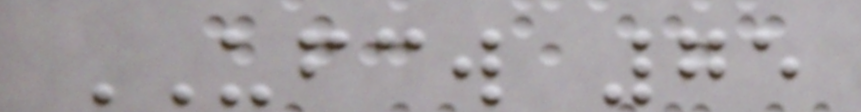UFCW 75
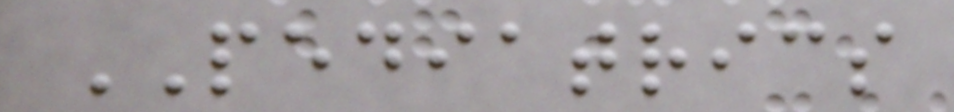PEDIATRICS
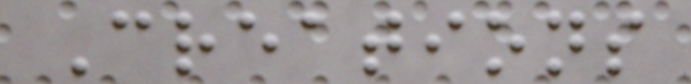Creations
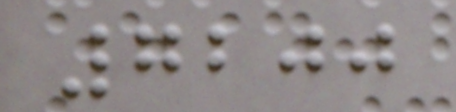7200
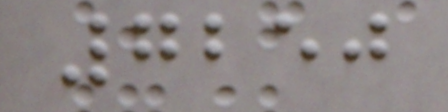7250
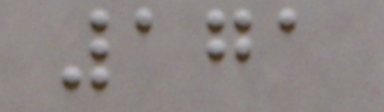171
